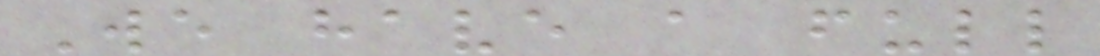We have a full
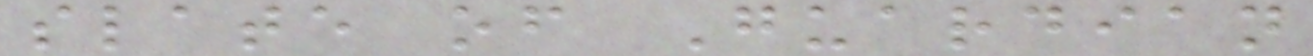slate of Guardian
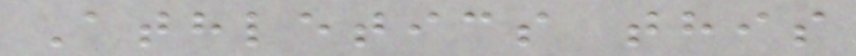Athletics this
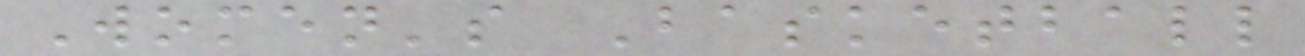Women's Basketball
